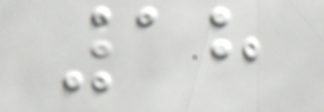18
